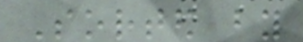Sorted by
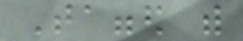Tagged with
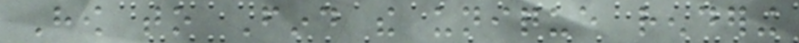How to Find the unique rendering
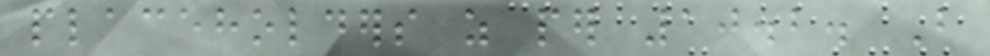placeholders as per 10.2. But
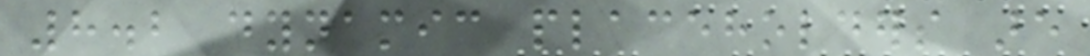8.2 dynamic placeholders are
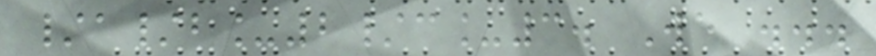/a/b_2/c_3. We ...
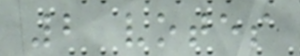2 votes
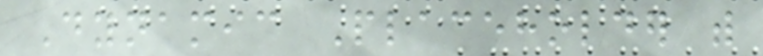Dynamic Placeholder with
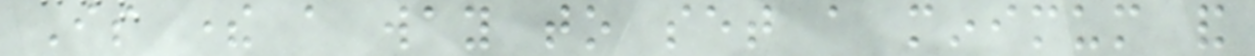Is there a way to set a minimum and
